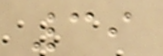39
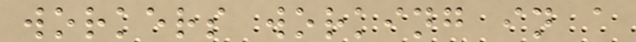workers working in a
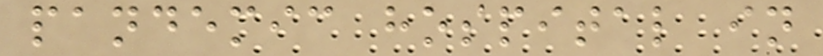pandemic hospital in
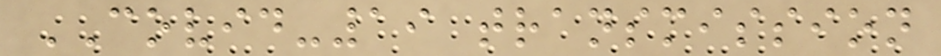COVID-19 transmission
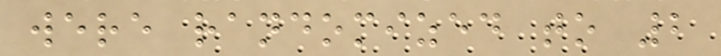were randomized to 2
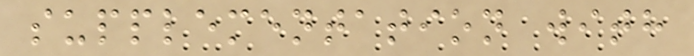supplementation with
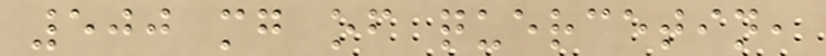500 mg of quercetin,
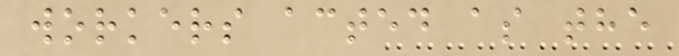workers acted as the
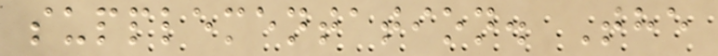supplementation. The
